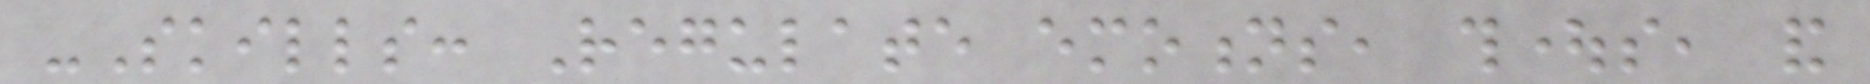-Skills: Regulate emotions, thoughts, and
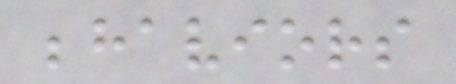behaviors
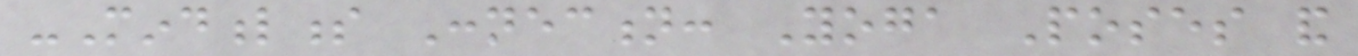-Mindfulness Connection: Yoga Poses and
